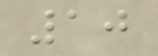10
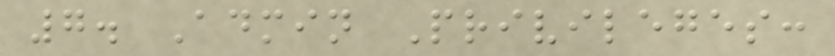7. Admin Privileges:
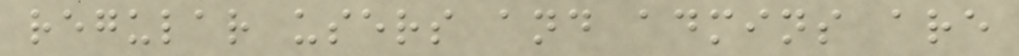regular users and admins are
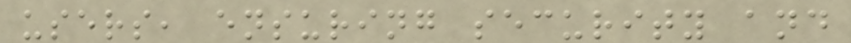users, ensuring security and
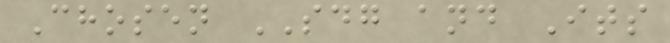Chosen SDG and Its
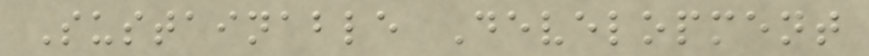Sustainable Development
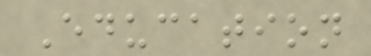Education
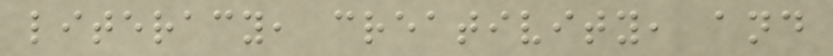literacy, creativity, and
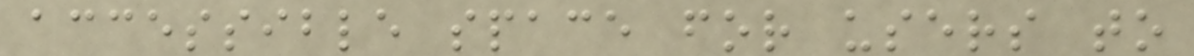accessible space for users to
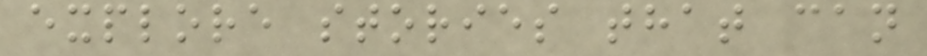explore stories that can
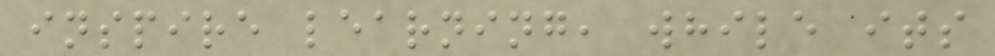inspire learning, while its
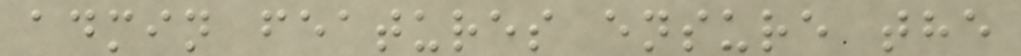admin features ensure the
